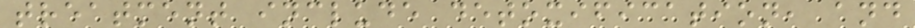treatment include detoxification, and
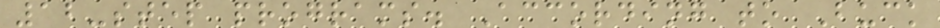12-step programs. According to Buck
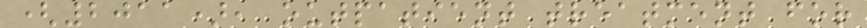(2011), outpatient treatment for
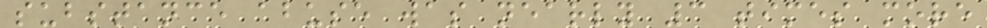substance abuse was nearly 3 times more
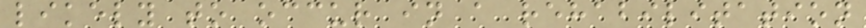likely to occur in a rehabilitation
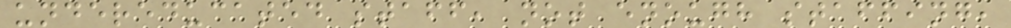undereducated staff, not enough staffing,
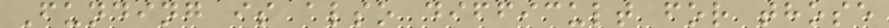Funding is also difficult for those
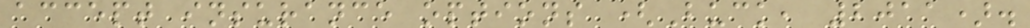accept insurance options (Buck, 2011).
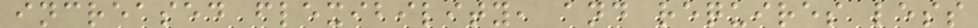increased flexibility, and requires less
